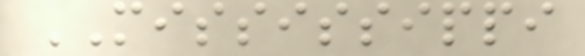MISSISSIPPI
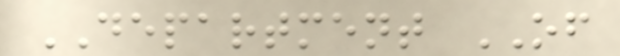DEPARTMENT OF
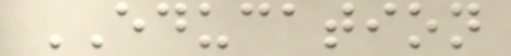EDUCATION
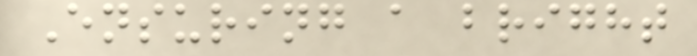Ensuring a bright
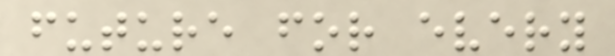future for every
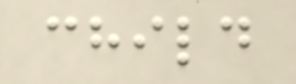child
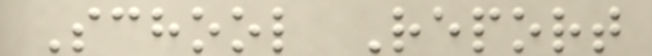School Report
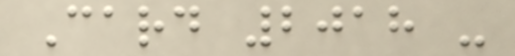Card 2018 -
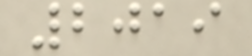2019
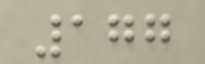177
